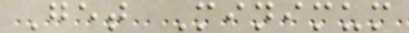Get Minimum
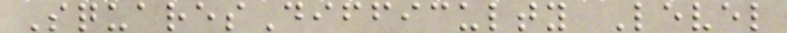SquaresDifficulty Level
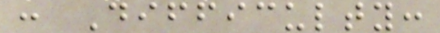: Difficulty:
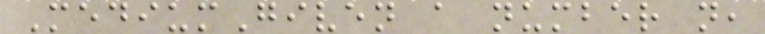MediumGiven a number n,
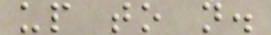up to n.
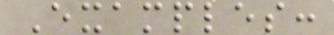Examples:
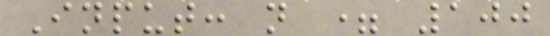Input: n = 100
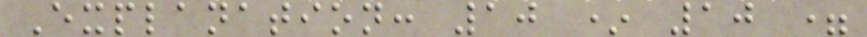Explanation: 10 * 10 =
